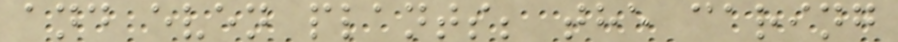and even plants; the caring
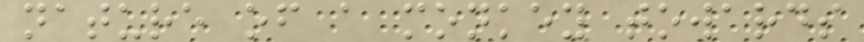nature of a monkey towards
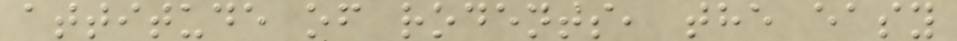attitude of rodents, the easy
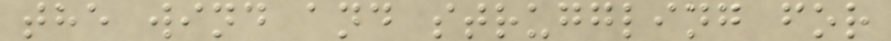the wind and struggling for
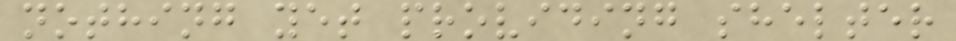nothing yet providing shelter
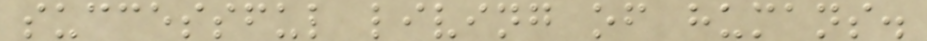successful living of humans.
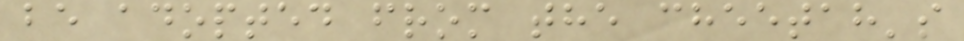be adopted from the cheetah's
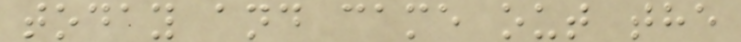today and came out the
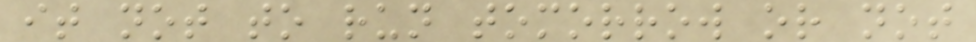it not to run tomorrow or not
